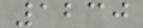1230
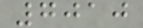7010
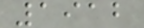1912
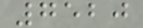7520
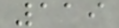119
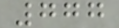777
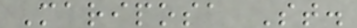Mariposa St.
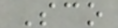Sco
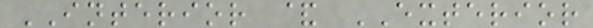INTERIOR & EXTERIOR
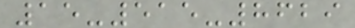15-515-8629
